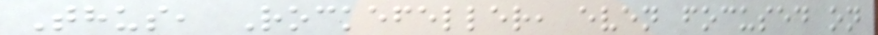Thus, Rockefeller, even focused on
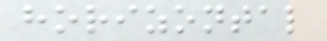horizontal
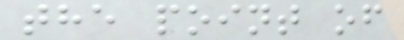the point of
